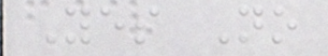Yes No
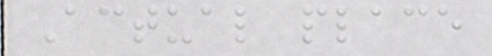Actual place
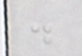.
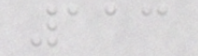113
